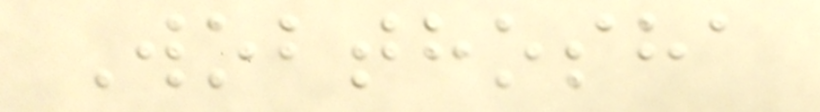Wobthosha
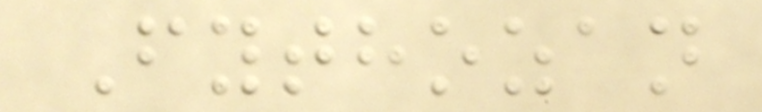Fythozan
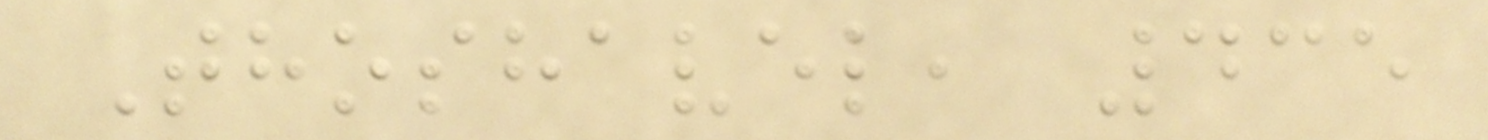Thoshavel, 435
